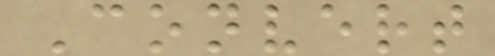Convert
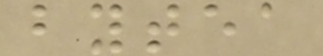bytea
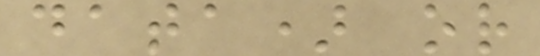data) or
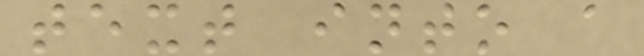text into a
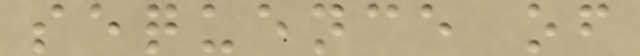sequence of
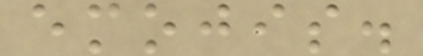emojis.
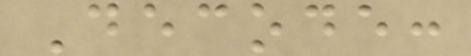Decode:
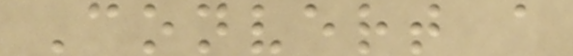Convert a
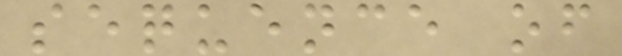sequence of
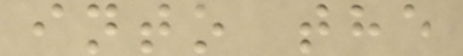into the
